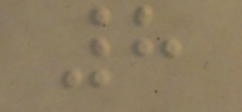8
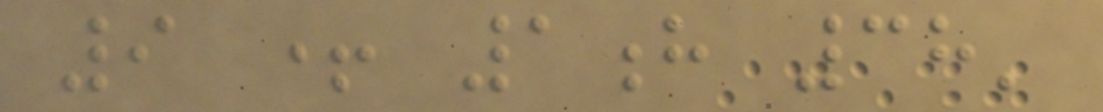9 + 1h 38'
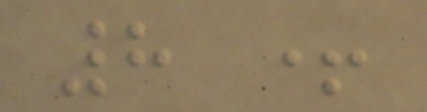8 +
